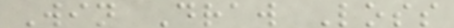Win Draw Loss
